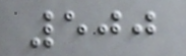500
